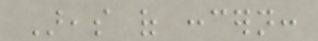Areas of concern:
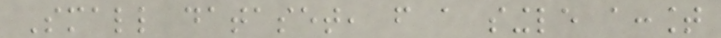Small dataset, from a single account
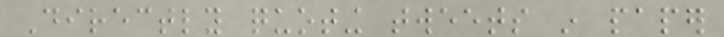Directly quoting tweets in paper
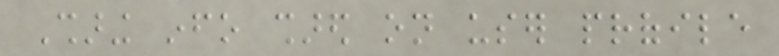Sharing info shared on user profile
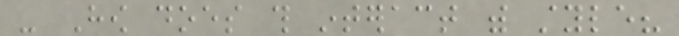- How does this interact with style?
